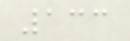133
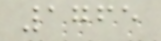1765
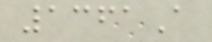1361A
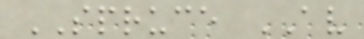SPRUCE AV
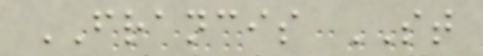FRANCIS ST
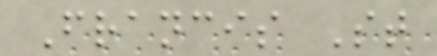Francis St
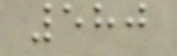580
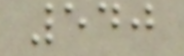540
